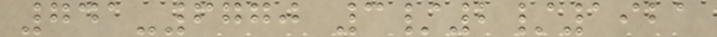741-6770 3/2/1921
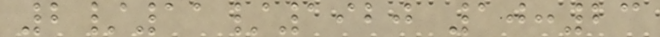2/11/1920 10:23
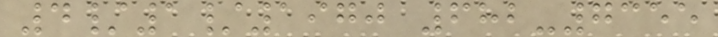4/1/1970 682-7355
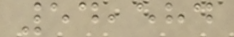54,584
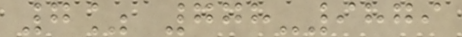7% 778-9879
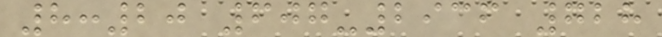8:20 607-2936 728
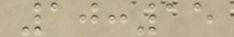10:15
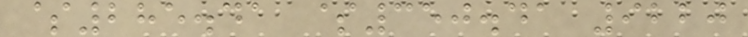$285.41 $350.41 9220
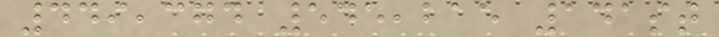449,374 545,215 141st
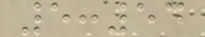5:54
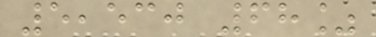5,530 68%
